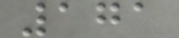171
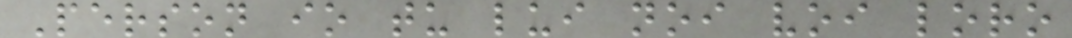Person io tu lui noi voi loro
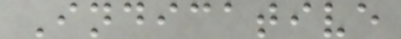Indicative
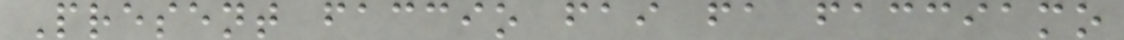Present faccio fai fa facciamo
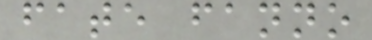fate fanno
